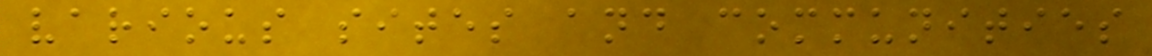various sites and communities
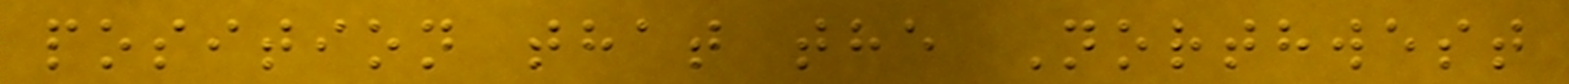position that the Northwest
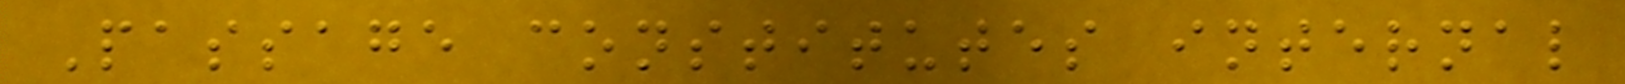Passage constitutes internal
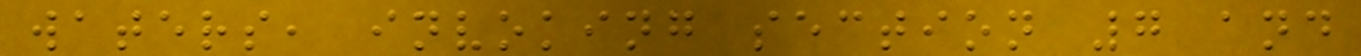waters, invoking section 7 and
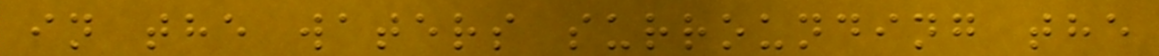in the waters surrounding the
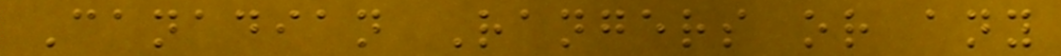Canadian Rangers or any
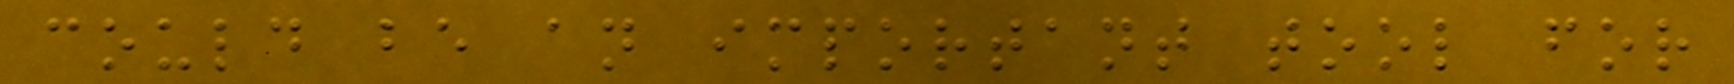could be an important tool for
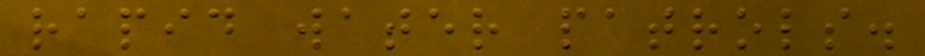rapid water patrols.
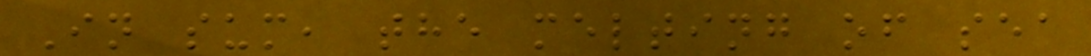In sum, the melting of sea
